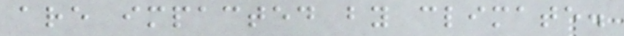are impacted by climate.
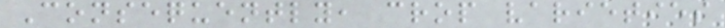Consequently, crop varieties
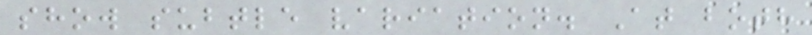show subtle variation. At both
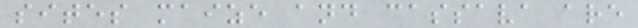sites maize and cassava are
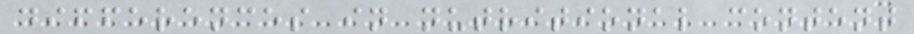differences in nutritional content
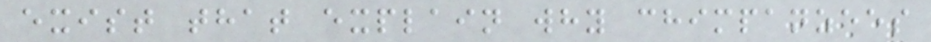exist that explain why chimpanzees
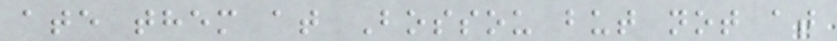ate them at Bossou but not at
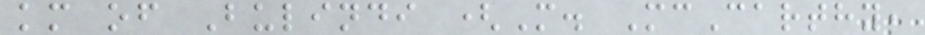km of Bulindi (M. McCarthy,
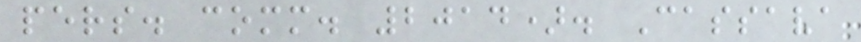pers. comm. 2014). Cassava
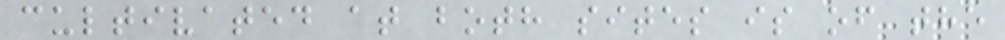cultivated at both sites is of the
